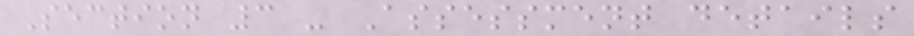Section 3 - Assessment details
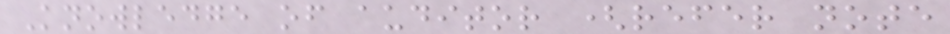Knowledge of auditor (refer note
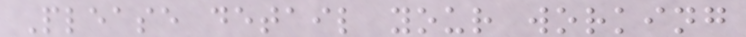Please detail your working
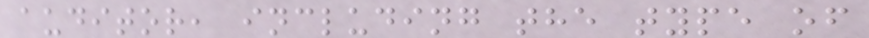auditor, including the type of
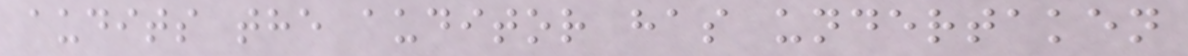audits the auditor has undertaken
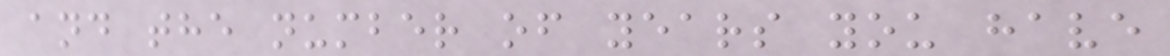and the number of years you have
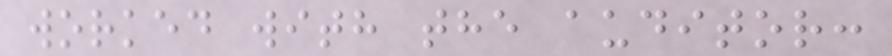worked with the auditor:
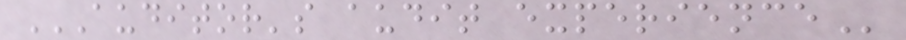AUDITOR'S AUDIT EXPERIENCE
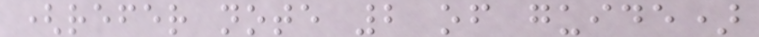(refer note 2 of guide)
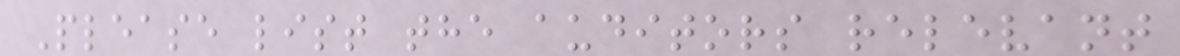Please list the auditors relevant
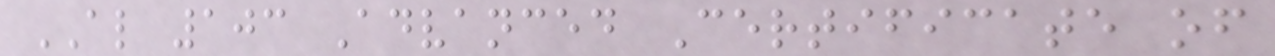AL 103 Advanced Certificate of
